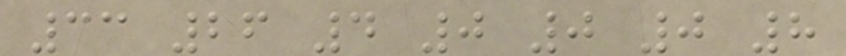33 26 4 0 0 0 8
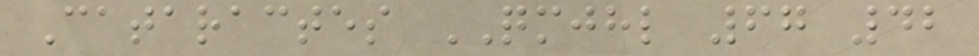Cataractes QMJHL 67 42
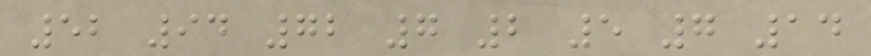52 94 72 7 2 5 7 14
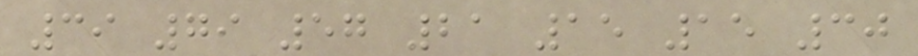39 79 57 21 15 15 30
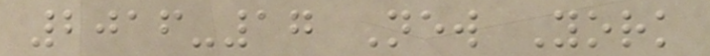2016-17 New York
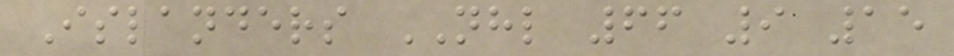Islanders NHL 66 9 15
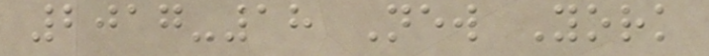2017-18 New York
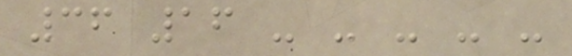36 16 - - - - -
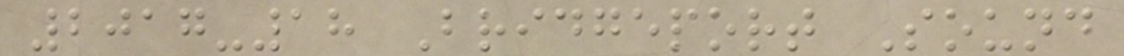2017-18 Bridgeport Sound
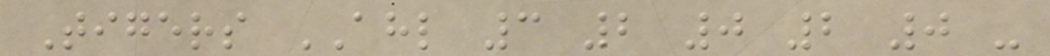Tigers AHL 3 2 0 2 0 -
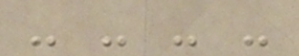- - - -
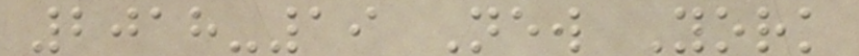2018-19 New York
